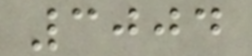3004
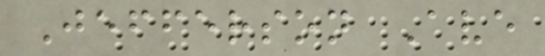Jefferson Ave
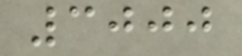3000
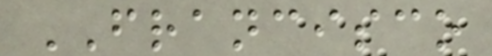FRANCISCO
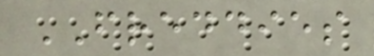FREDDIES
